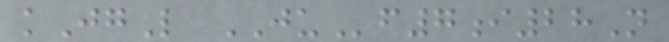kJgL JUf7i28N
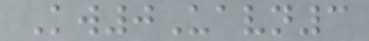Kw0Uavn3
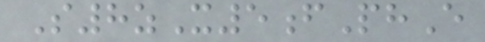S8zX5fPhE
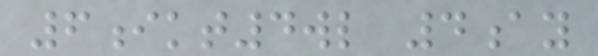6ikt4wl 4ay
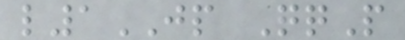l1JP QqP
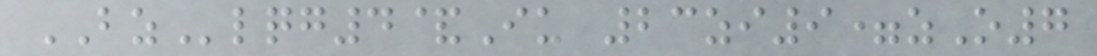BZlqg4&Iu 23zi9=zO7
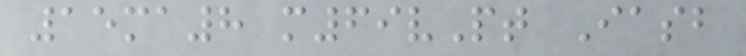15ma8 m69vPt Iasb
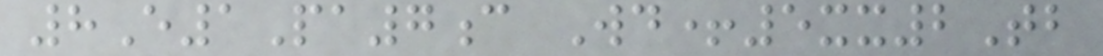8E1Pa7c Wd+5xx2Tb
